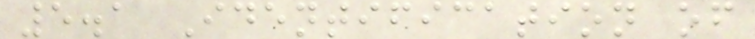5.1 Identification of
